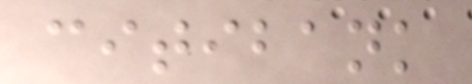citibank
